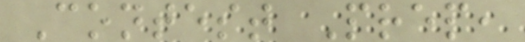Contest Prep,
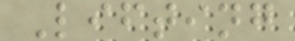Lifting
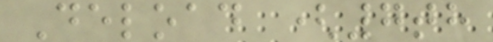Deload (7th
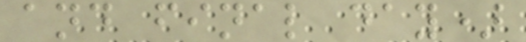and final day)
